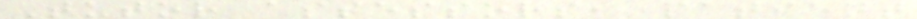Tutor assessors, patient
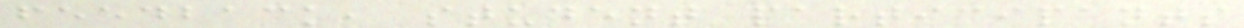feedback, student participants
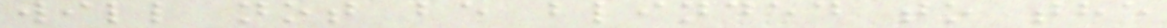will not be blinded to the
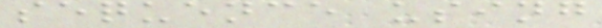sequence using
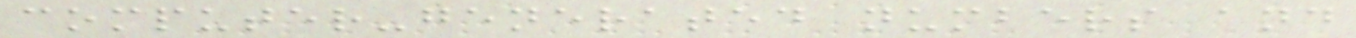computer-generated numbers and
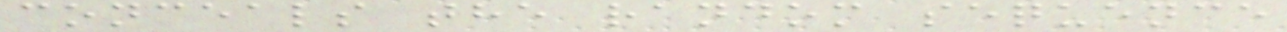conceals the random sequence
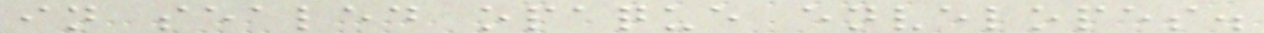in sealed opaque envelopes.
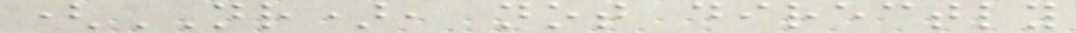(NR), not directly
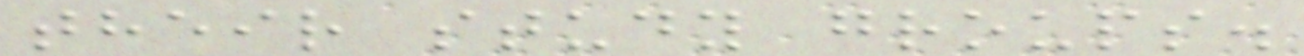their study groups.
